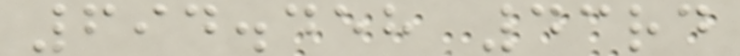694.458 43rd
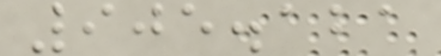905.121
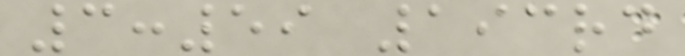3:59 193rd
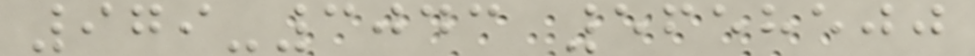979-3043 5658500
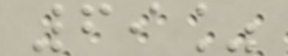69%
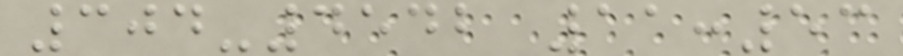304-4542 11:53
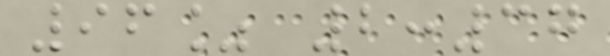96% 2:37
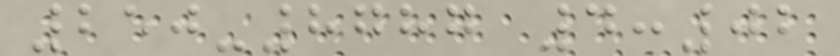250-8787 4:02
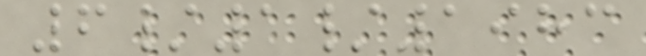6/1/1983
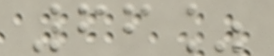66%
